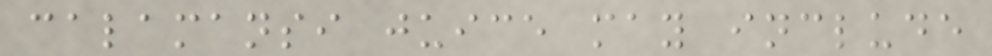calamansi juice may include
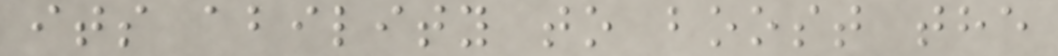its ability to boost the
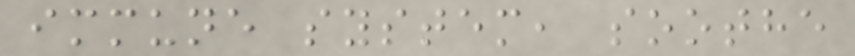immune system, soothe
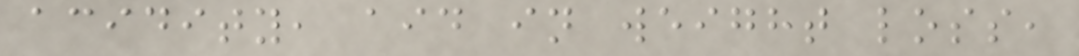acidity, aid in weight loss,
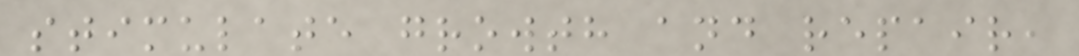stimulate growth and repair,
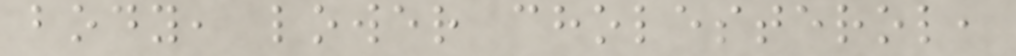body, lower cholesterol,
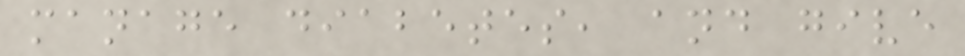manage diabetes, and give
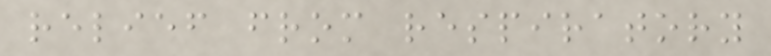relief from respiratory
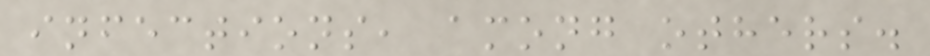infections, among others.
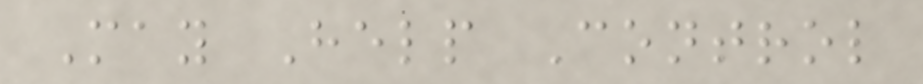May Help Control
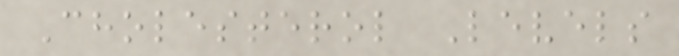Cholesterol Levels
